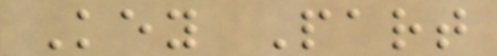Key Part
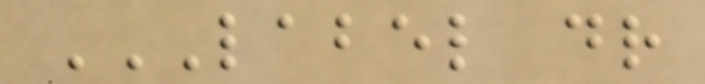LABEL DR
